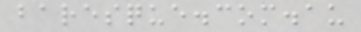baresque.com.au
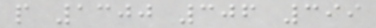p 1300 306 399
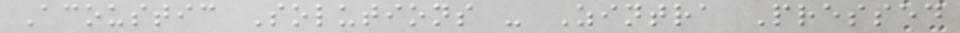Acoustic Solutions - Zintra Pressed
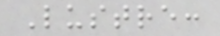Lustre:
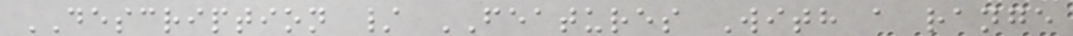DESCRIPTION / FEATURES With a range
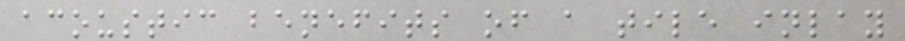acoustic benefits of a tile inlay
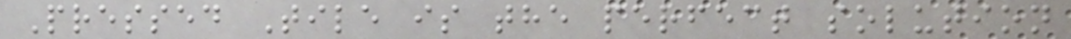Pressed Tile is the perfect solution
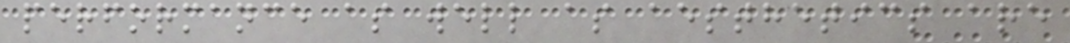performance as well as aesthetics are
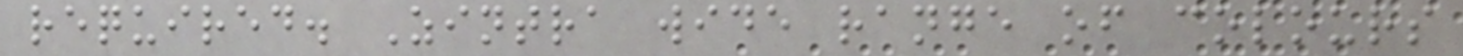required. Zintra wide range of colours
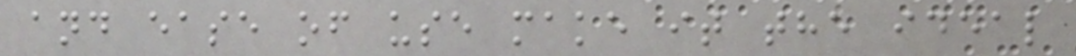and ease of use make it the ideal
